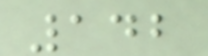142
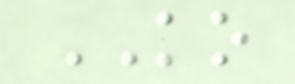KO
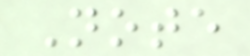Note
